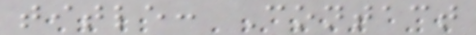title: Contact
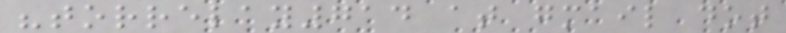"torrelay714 at gmail dot
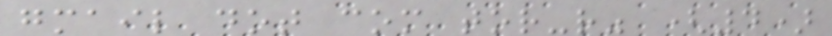gmail dot com tor-r" (4)
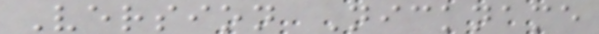Version Nickname
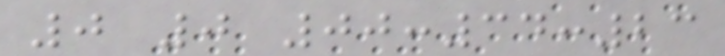0 0 00:34:23
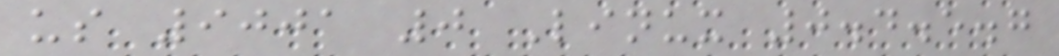us 9001 0 Linux 0.4.5.7
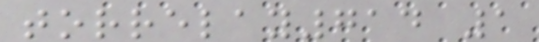torrelay714 1
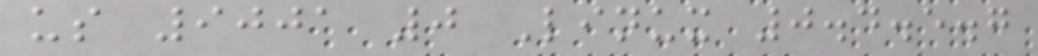us 9001 0 Linux 0.4.5.7
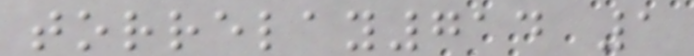torrelay714 1
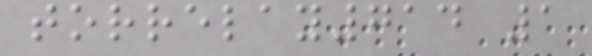torrelay714 1
